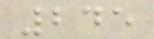245
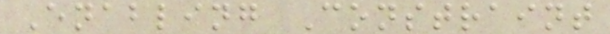Enabling Constraint
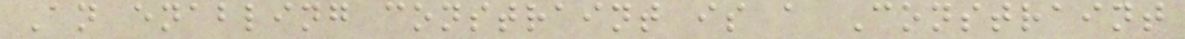An enabling constraint is a Constraint
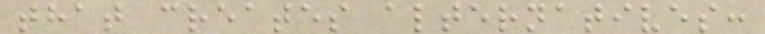that creates alternatives:
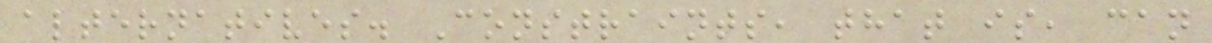alternatives. Constraints, that is, can
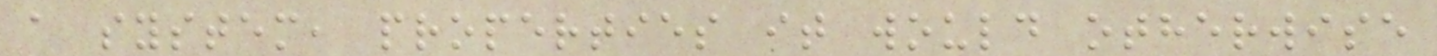a system, properties it would otherwise
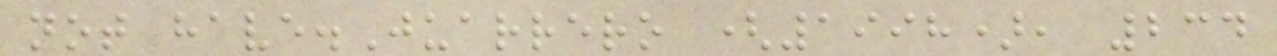not have.Juarrero (1998), 234
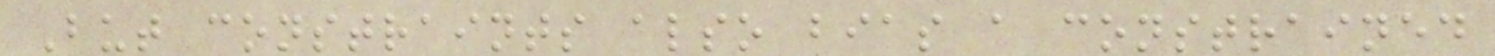But constraints also bias a constrained
